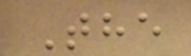The
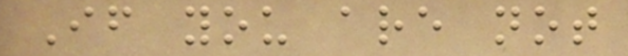If you are not
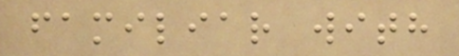familiar with
